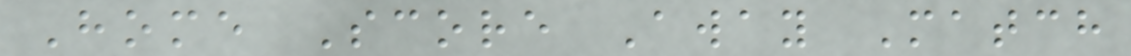Home Score Away Match
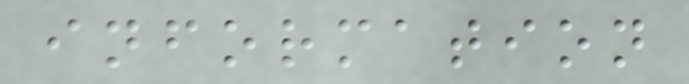information
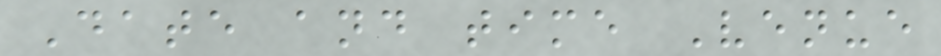Date and time Venue
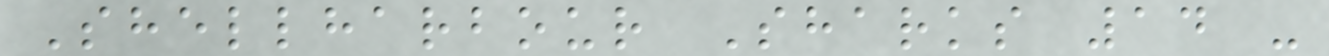Shellharbour Sharks 14 -
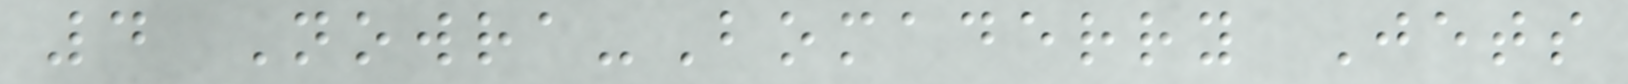4 Nowra-Bomaderry Jets
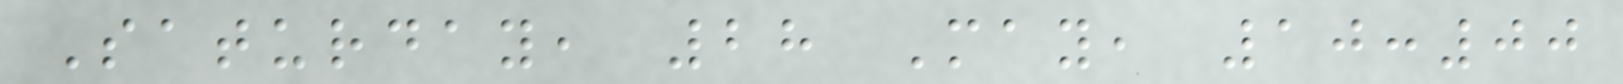Saturday, 28 May, 10:00
